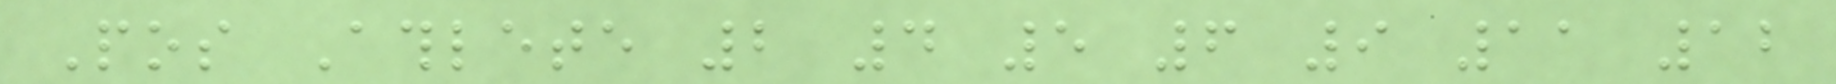Pos Athlete 2 4 5 6 9 11 12
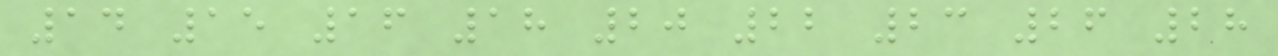14 15 16 18 20 22 23 26 28
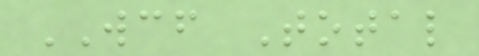WCF Total
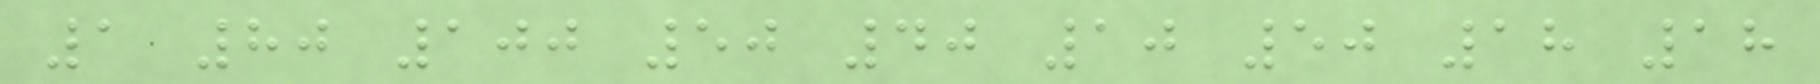1 80 100 50 40 10 50 18 18
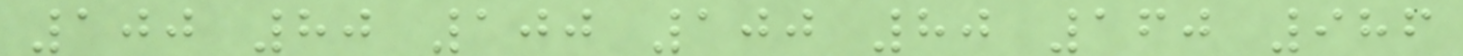100 80 100 100 80 160 986
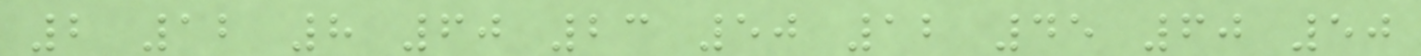2 12 8 60 23 50 12 45 60 50
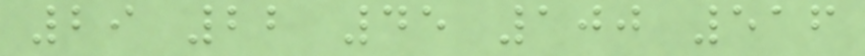29 22 45 100 516
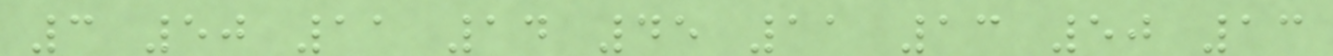3 50 11 14 45 11 13 50 13
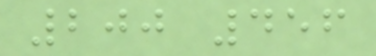200 456
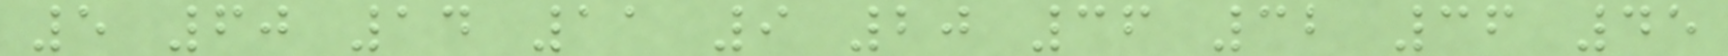5 60 14 11 9 20 36 32 36 45
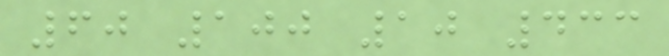60 100 10 433
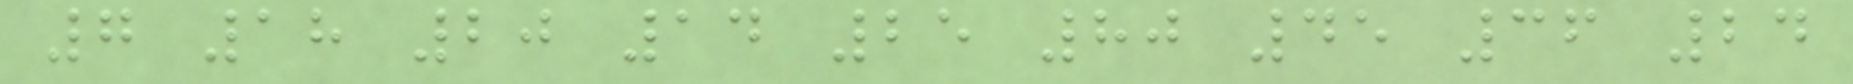7 18 20 14 25 80 45 36 24
